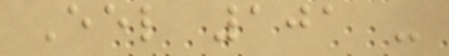Eel 101 -
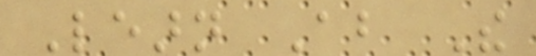Learn About The
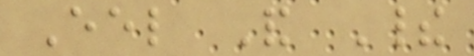Eel And Their
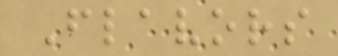Flavors
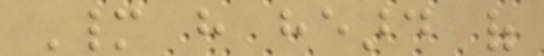Many have heard of
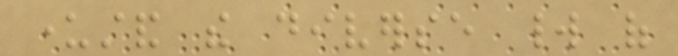understand the diverse world of
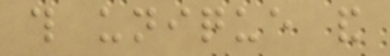this unique and
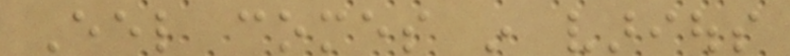Eel comes in various
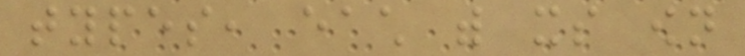types, each with its own
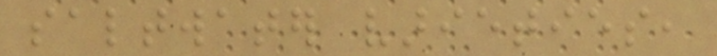saltwater varieties,
